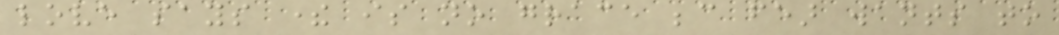love says there is no grace because fear wants to
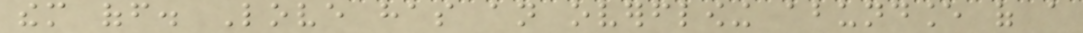them off. Love has an overflowing abundance of a
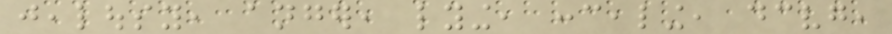jealousy, anger, lying, concealing, deceiving,
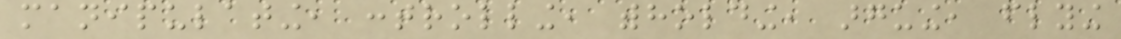manipulating, controlling, withholding, arguing, flying
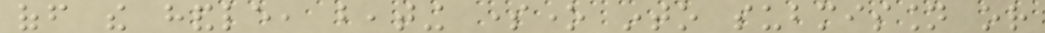off the handle, beating someone into submission or
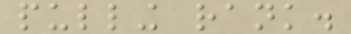pulling rank.
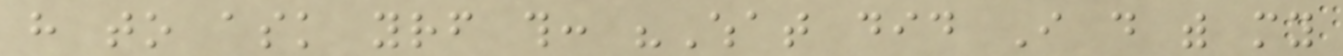have to ask yourself this: "What did I do with my
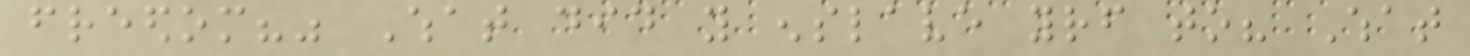freedom?" What did you enslave yourself to? What
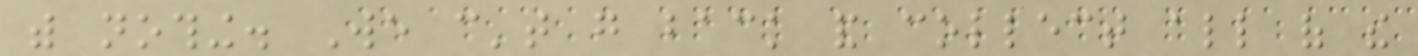with nothing. We can't go back and collect all of the
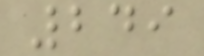249
